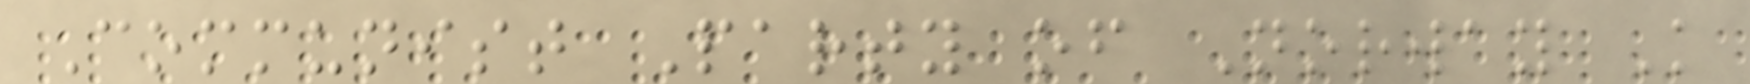Communist Party of Norway K
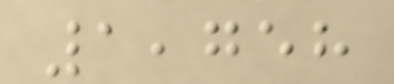1,758
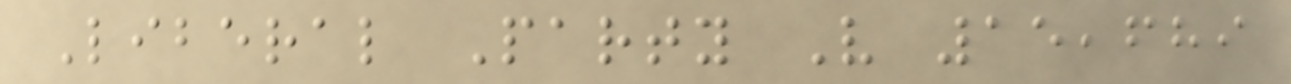Liberal Party V 15,689
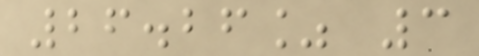26.26% 3
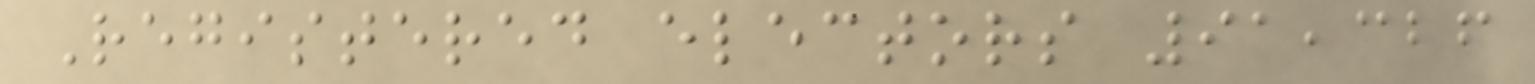Registered electors 91,326
